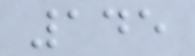145
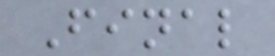Final
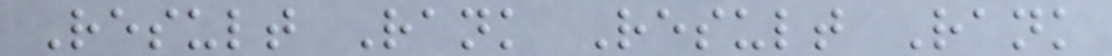Result Rank Result Rank
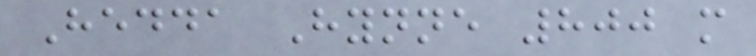Hedda Hynne 800 m
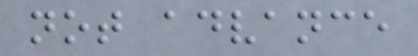not advance
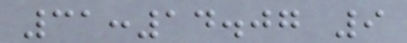31:14.07 9
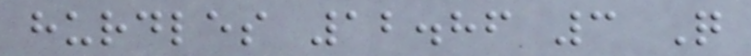hurdles 12.86 3 Q
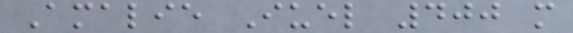Amalie Iuel 400 m
